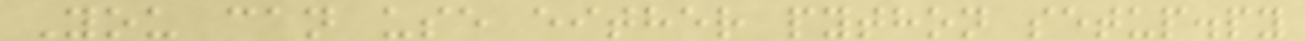You can use either python setup.py
